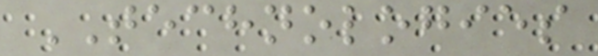TECHNOLOGIES
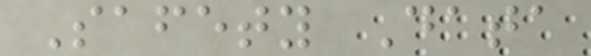Safety Data
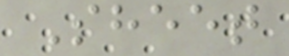Sheet
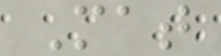Mat
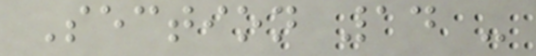Section 14 -
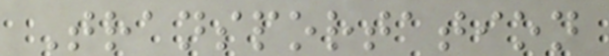Transportation
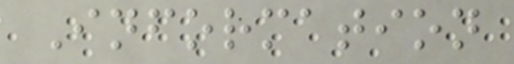Information
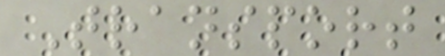Transport
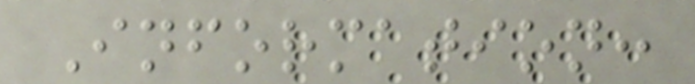Information:
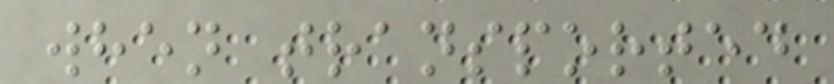when transported
